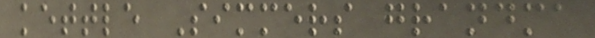kettle Simmers grandma
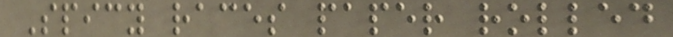Spicy races paper rolled
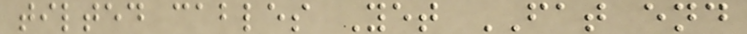tilted cables Yet FAT end
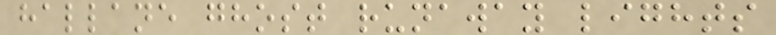hallane ghost runaway lights
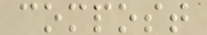compost
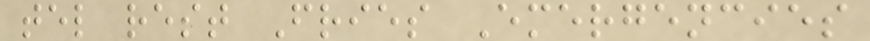tel rest Fries Emergencies
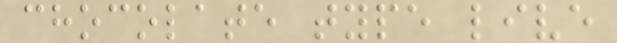chocolate type live
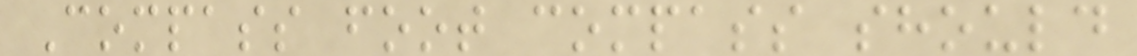Compass foot compass should
